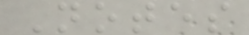Notes
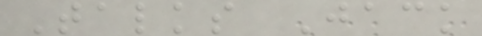Talks Jack
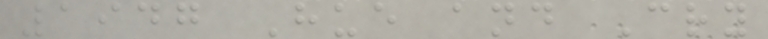1947 Hue and Cry
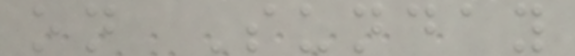on Sunday
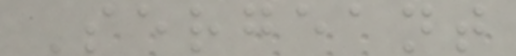Sergeant
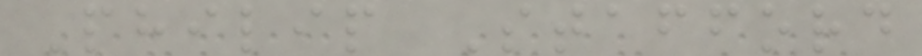Philip Stafford
